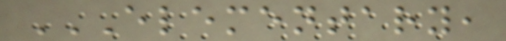ELEMENTARY,
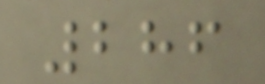286
